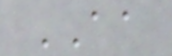AA
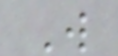W
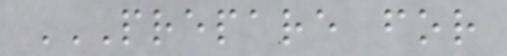PREPARE FOR
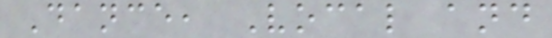Dance, Vocal and
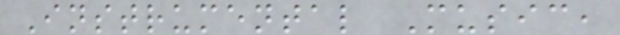Instrumental Music,
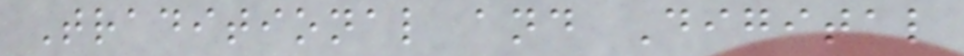Traditional and Digital
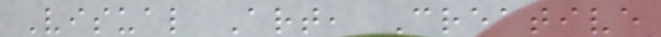Visual Art, Creative
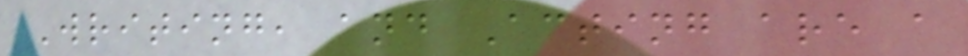Writing, and Acting are a
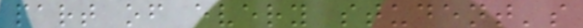part of every student's
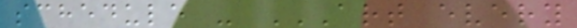schedule - ART EVERY
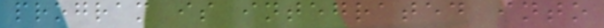program is integrated into
